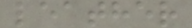leather
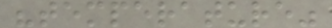"temperature"
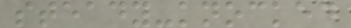steady-knocked
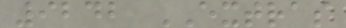9242 EXTRAS
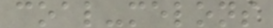coal-melons
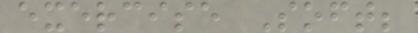exercise Soft;
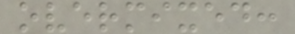overmixed:
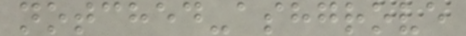notched-ashgrove
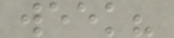week?
